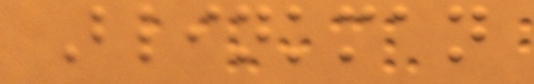Blinkman
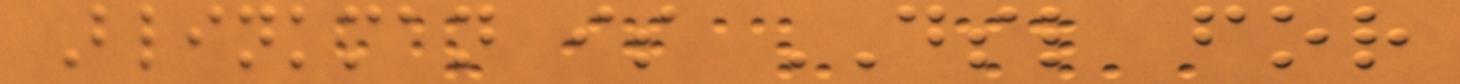Blinkman is DSL for
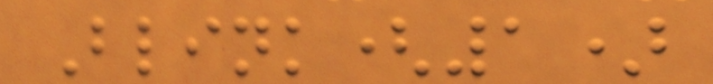Blink(1)
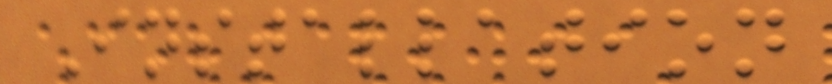Installation
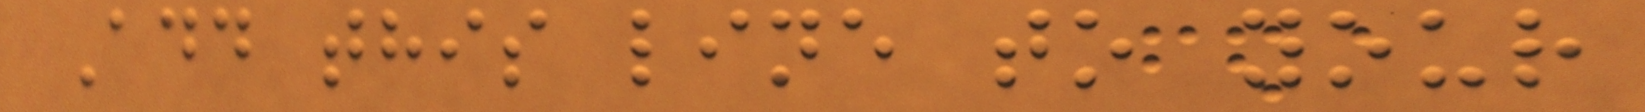Add this line to your
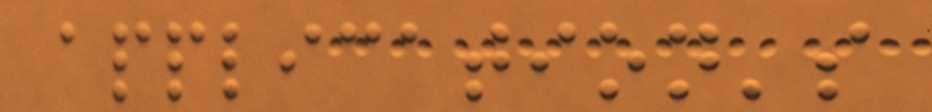application's
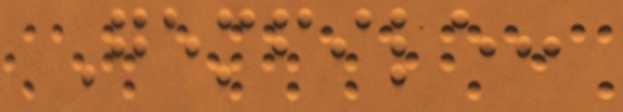Gemfile:
